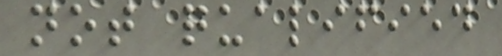not qualified
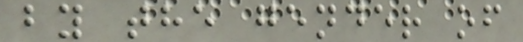by the gender of
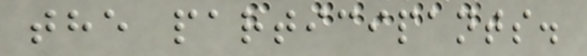the participants.
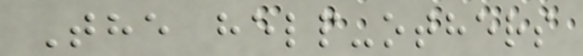The help-others
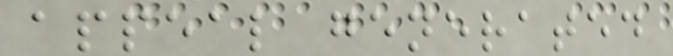appeal generated
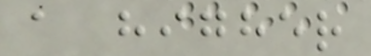a higher
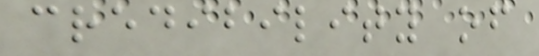credibility of
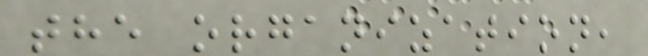the organization,
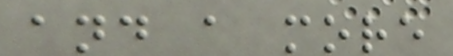and a more
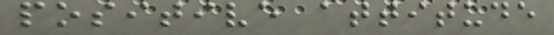positive attitude
